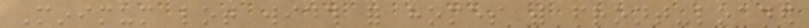Minimum lot width for homes with front-loaded
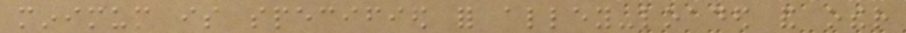minimum is specified for alley-loaded and other
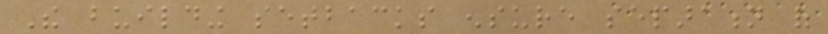The building setbacks ensure separation of
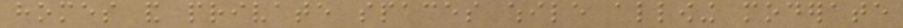homes and private spaces while allowing moderate
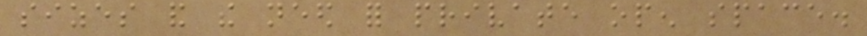sizes and the need for private open space.
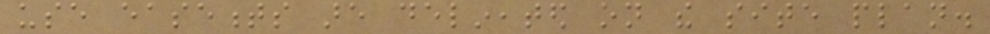use easements are delineated on the site plan.
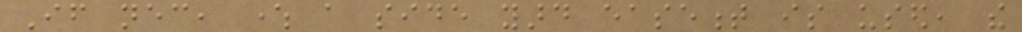If necessary, where a side yard easement is used, the
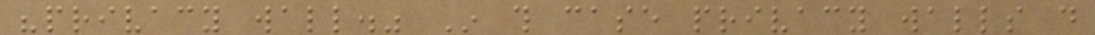"privacy wall." In this case privacy walls do
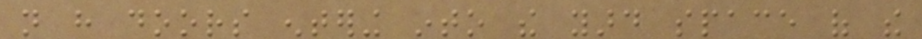not have doors entering into the yard space of the
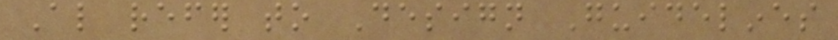Also refer to Design Guidelines
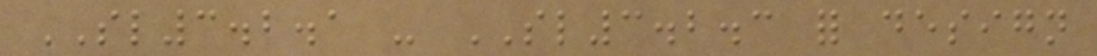SL3.2.1 - SL3.2.3 for design
